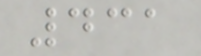431
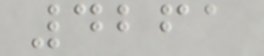4261
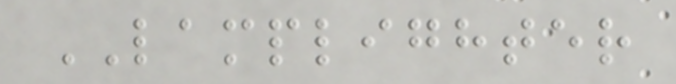LAMPLIGHTER
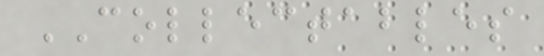COLLECTABLES
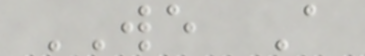WE A
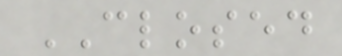CLOSED
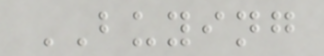BUYING
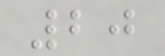20
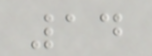14
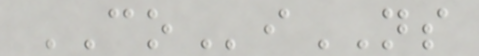COiNS
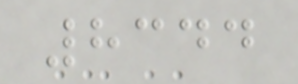8344
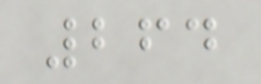264
